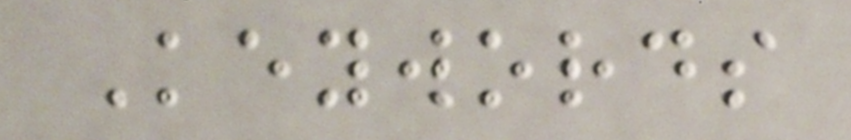Keywords
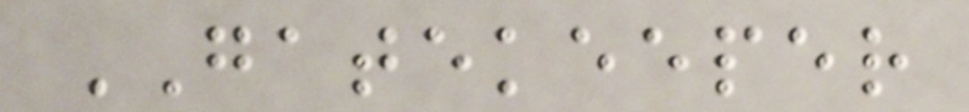GATEKEEPER
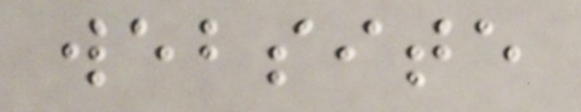website
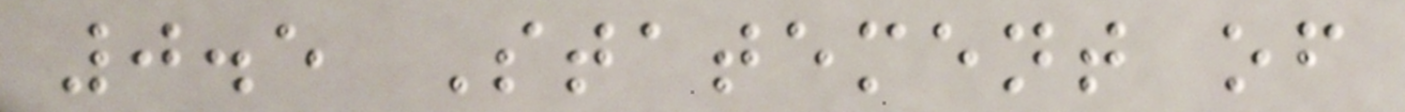0.5 Statement of
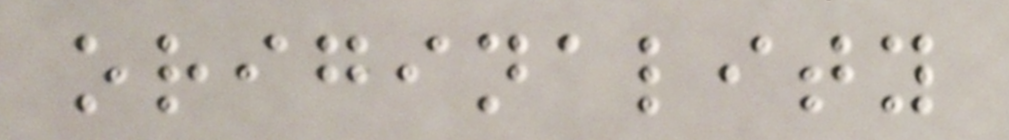originality
